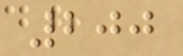200
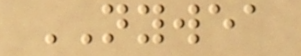NYWEA
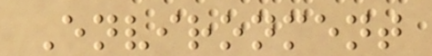Environment
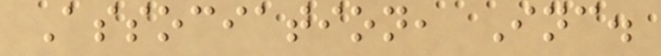Association, Inc.
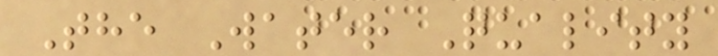The Water Quality
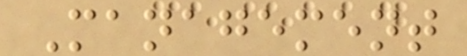Management
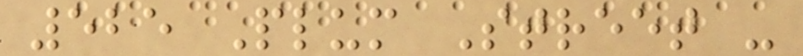525 Plum Street -
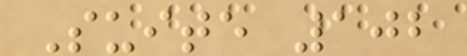Suite 102
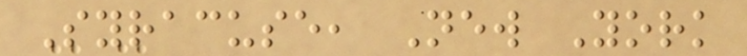Syracuse, New York
